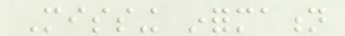Missing information
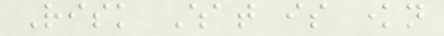Risk What is known
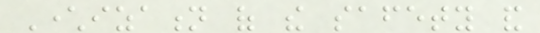Characterization of the safety and
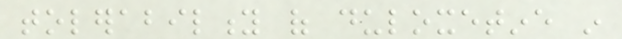tolerability of duloxetine in
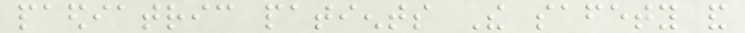paediatric patients The safety and
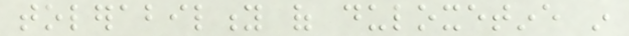tolerability of duloxetine in
